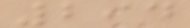294
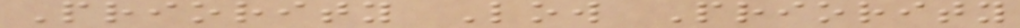Priority Low Priority
